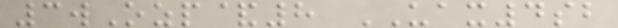3wOzp&8 UAX4sb
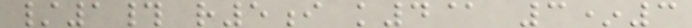/1# r5i k4@ 3*3
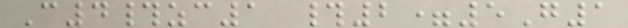C4#zc1 #2=5G1
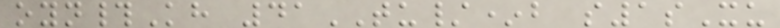oyn#Kh 41TU/*b s1sXu
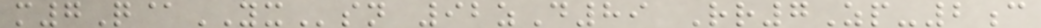m7Q@YXsn 92zD89 Rr7Zp-2c
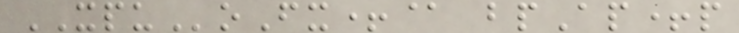XPUoFx+@ bpAp+p
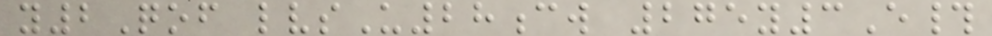y2Qof lvsU28cw 275y3E#
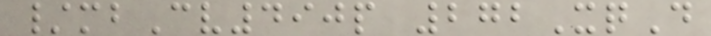/mbCv490p 272XqD
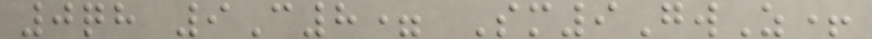0qh 9C8= Sm9GwZ+
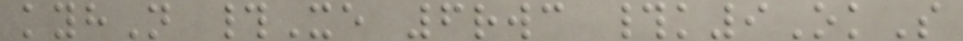kyhN #Xe 6rwc #k9OkS
